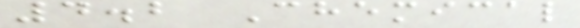4.2 Chemical
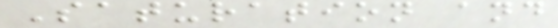Saturation and
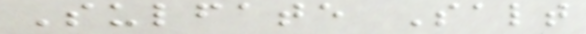Sulfate Salt
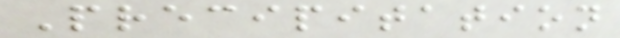Precipitation
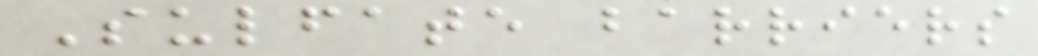Sulfate barriers
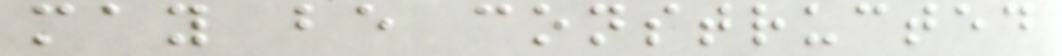may be constructed
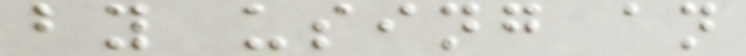by using an
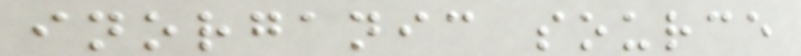inorganic source
